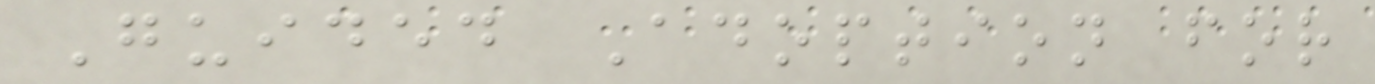Guided Adoption for
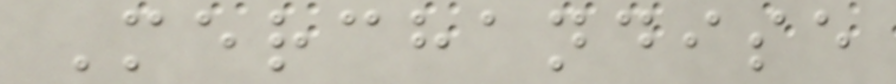Merchandise
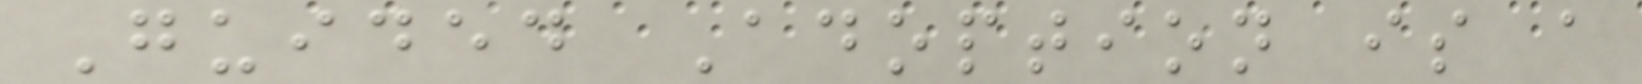Guided Adoption is a
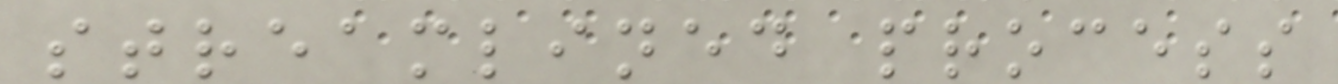streamlined process
